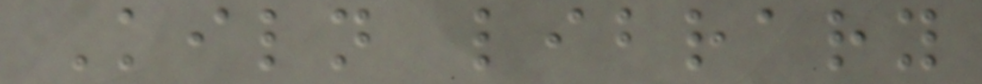Kiln library
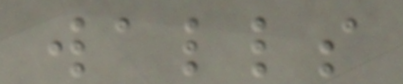walls
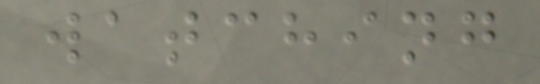watching
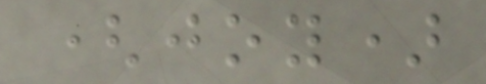(joy)
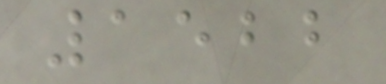1522
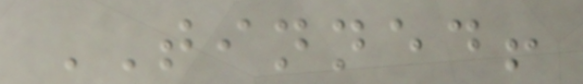TINNED!
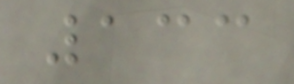133
